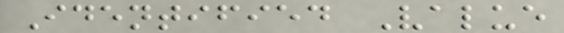Identified Value
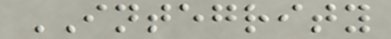INTEGRITY
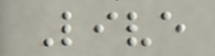Live
